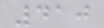410
